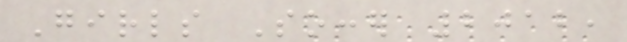Girls Soccer 2012,
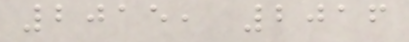2015, 2016
